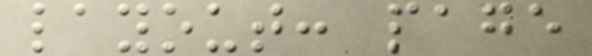layout: page
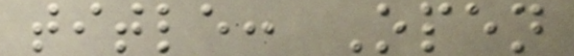title: Open
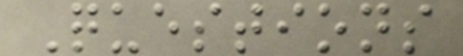Questions
